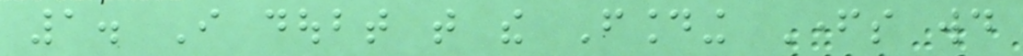1. I doubt that the Founding Fathers would
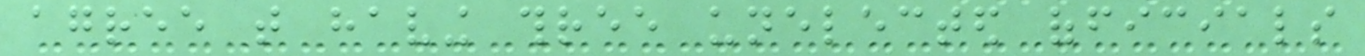agree that having three unelected officials
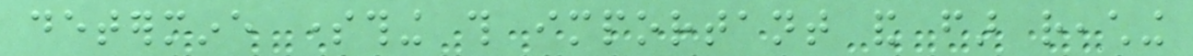determine something this important and far reaching
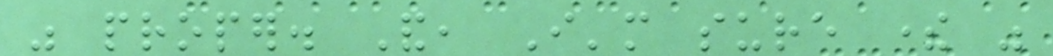was proper. And, I'm sure there was
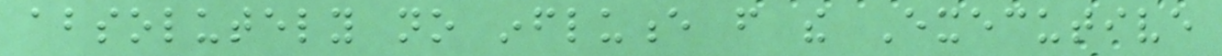absolutely no influence from the Executive
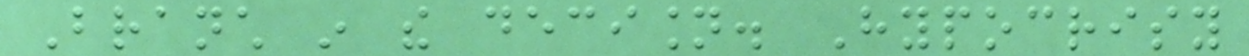Branch in the decision. Hypocrisy
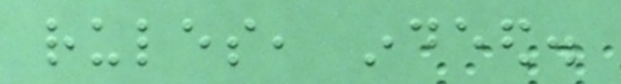rules, indeed.
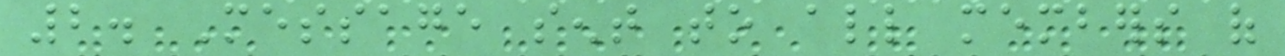2. Message sent to all members of
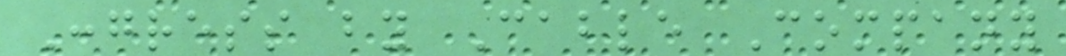Congress by Cable Company
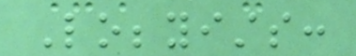Lobbyists:
